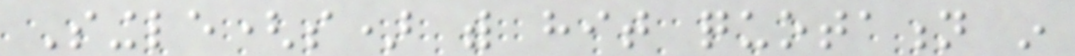Single(s) with hit quotation in
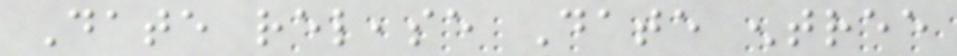Date release Date entree
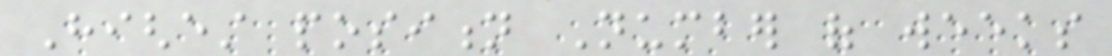Highest position Number of weeks
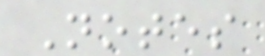Notes
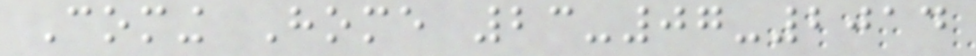Coming Home 23-07-2014
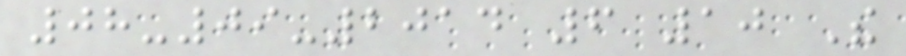08-09-2014 6 10 The
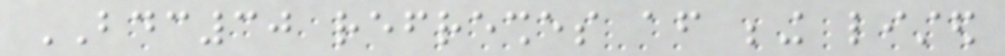BDC30 refreshes after being listed
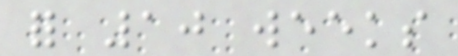for 10 weeks
